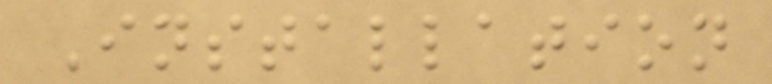Installation
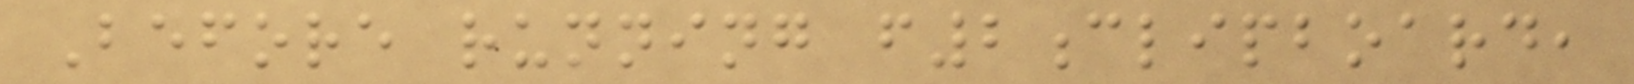Before running f2clipboard,
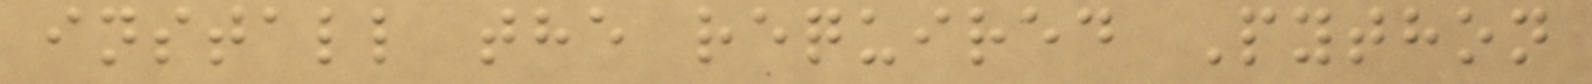install the required Python
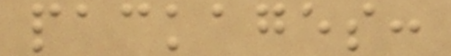packages:
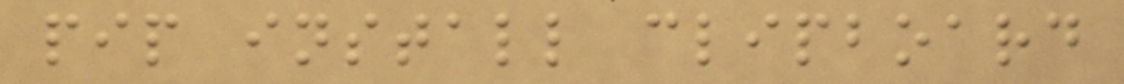pip install clipboard
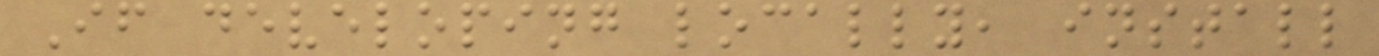If developing locally, install
